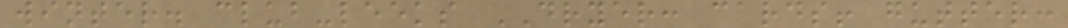winter. club-leeks DRYER: cards! gutter:
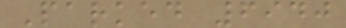Parked 6940
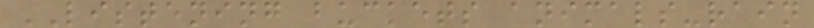LISTENING buckets animals-rain
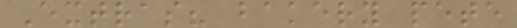Extras? bakery pete
